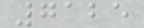7125
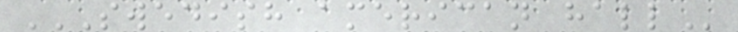SWEDISH AMERICAN HALL
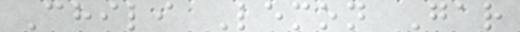Chili Lemon Gar
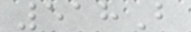518B
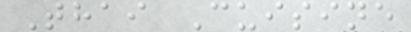Thai Cuisine
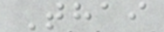Thai
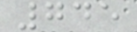745
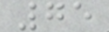75
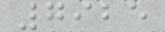7925
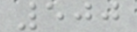500
